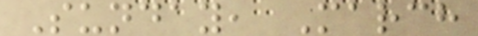Sunday, March
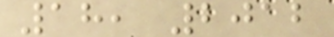18, 2012
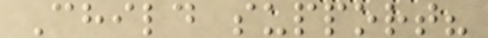Child support?
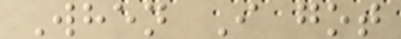When I got
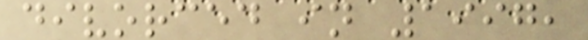divorced in 1997,
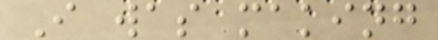I was making
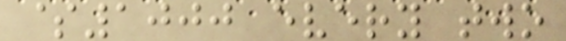$1000 every two
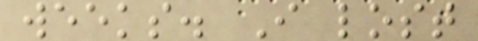weeks. I lost
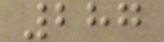287
